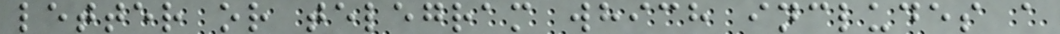letter or telegram which includes a
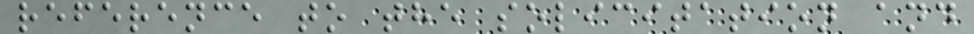reference to the solicitation and
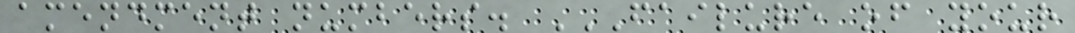amendment numbers. FAILURE OF YOUR
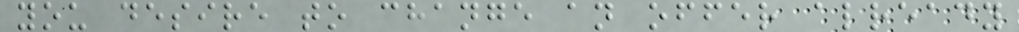you desire to change an offer already
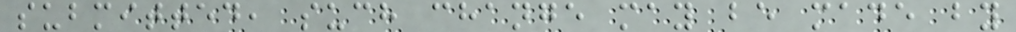submitted, such change may be made by
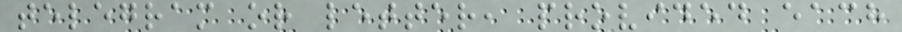telegram or letter, provided each
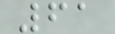61
